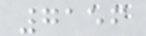7156
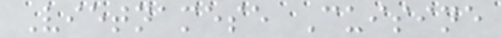Vietnamese Cuisine
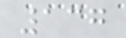137
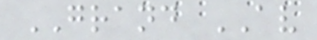GRAND AV
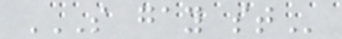S GAY ST
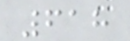618
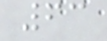63
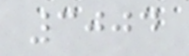3004
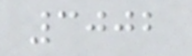3002
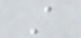A
